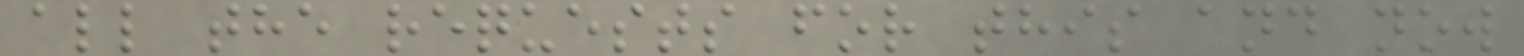all the requests for this and now
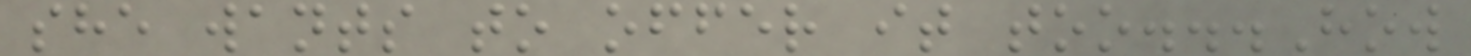she wants to offer it too...How
